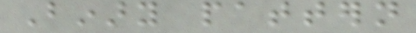Binary pattern
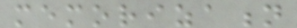memorization
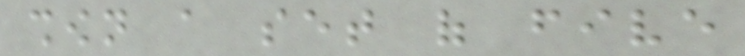shown a set of five
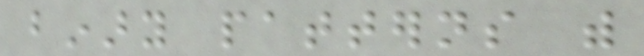binary patterns with
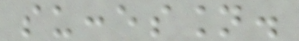succession.
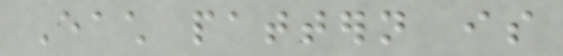Each pattern is
